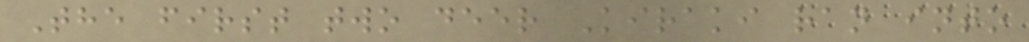The first two deer Kiraki ran into
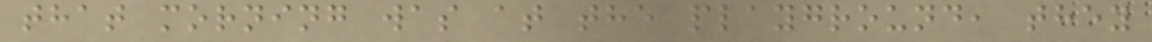that morning was at the playground, they
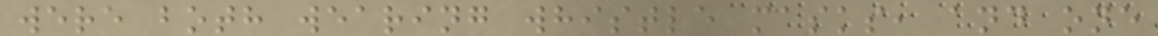were both wearing whistle masks, and one
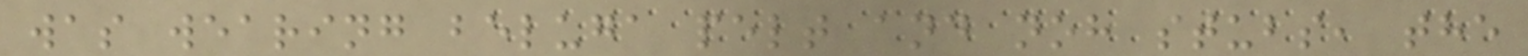was wearing beluga pelt and noh stubs, the
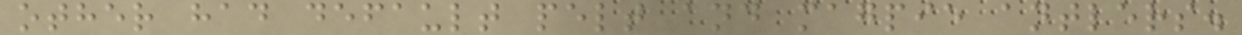other had default pelt and magpie antlers.
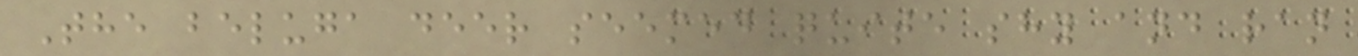The beluga deer seemed quite shy and ran
